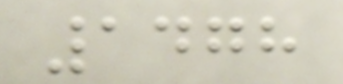1478
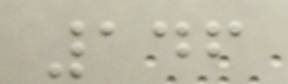146
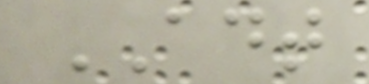ADT
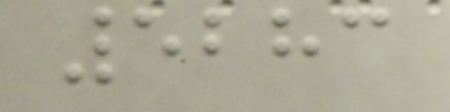5283
